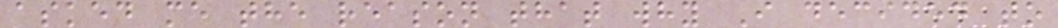asked me the reason that why I decided to
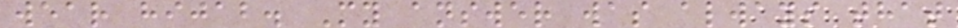wear hijab. My answer was always that
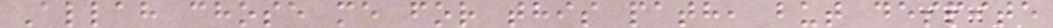Allah chose me for this path, but despite
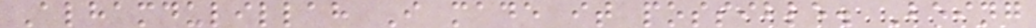Alhamdulillah I made it possible. Being
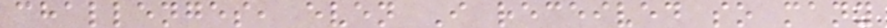challenges, even I received so many
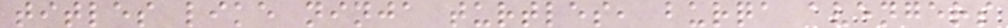titles like ninja turtles, burqa avengers
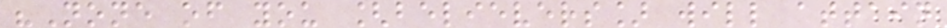"None of you [believers] will attain
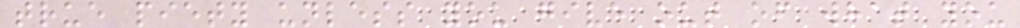true piety unless you give out of what you
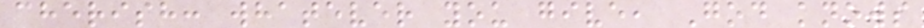cherish: whatever you give, God knows
